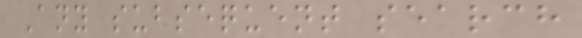Any subsequent search
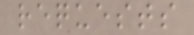requests
